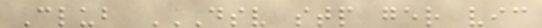Club DSV STP GER VIC
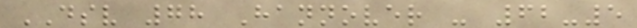DSV 78 Hannover - 62-5
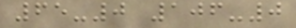65-0 106-0
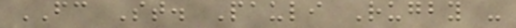FC St. Pauli Rugby -
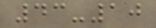43-10
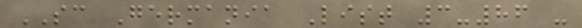SC Germania List 3-86 -
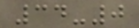34-0
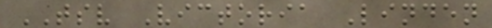TSV Victoria Linden
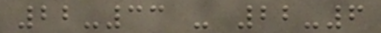22-33 - 22-6
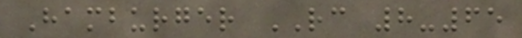Hamburger RC 8-65
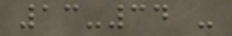13-34 -
